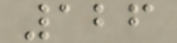126
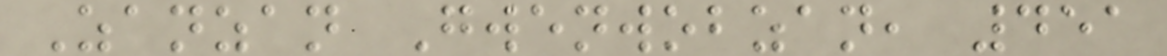Zanzan Gwenwobzan, 451
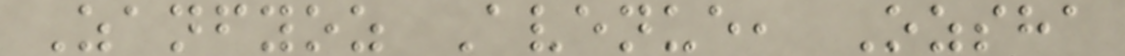Zanfyoz Avenue, Ozsha
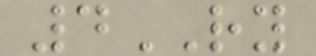4RY
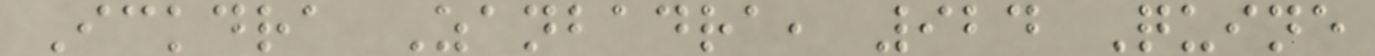Ickdra Zanbadra, 924 Quine
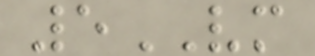5VM
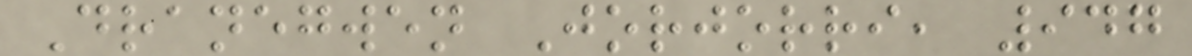Dranegwen Jorjorri, 947
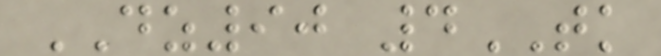DZ90 4TK
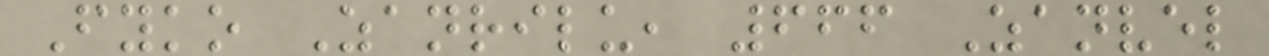Fyko Zanrilu, 666 Zanvel
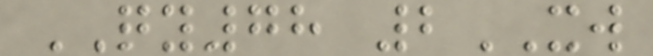QY78 2XW
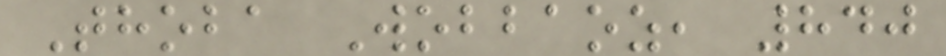Thoba Wobbaoz, 840
